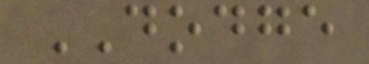DODGE
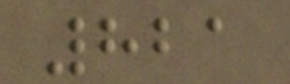821
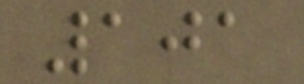101
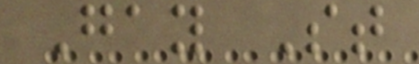Gay St
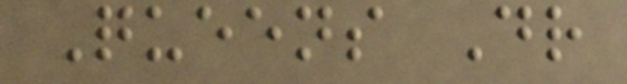Queens Dr
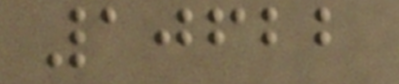10622
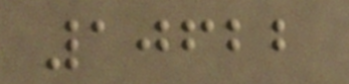10622
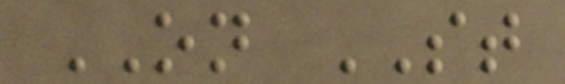ON ST
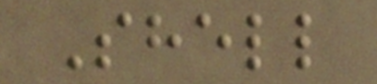Shell
